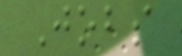Jobs
